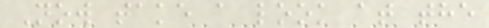Now take a look at the
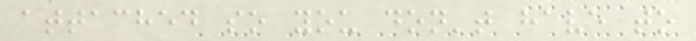attached so you don't have to
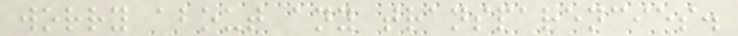worry about any transparencies.
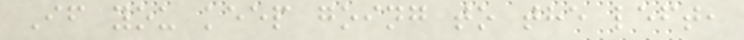If you keep going to the left,
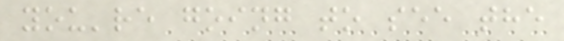you're going to see the
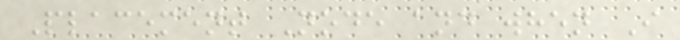Placement Node and when I
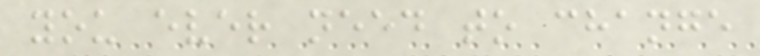you ever need to change
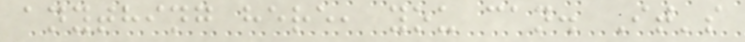anything here, you can. It's
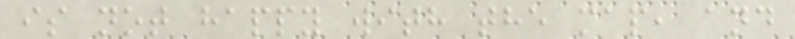is not happy with the map, and
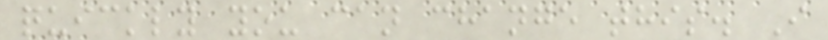quickly you can change this. I
